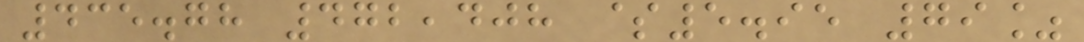435.78 472,408 $5.95 79%
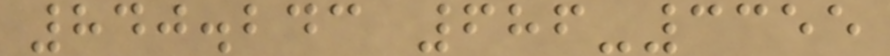840.243 686-3355
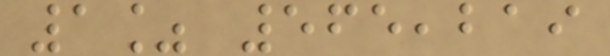1% 565,219
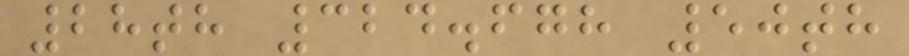28th 324.678 50th
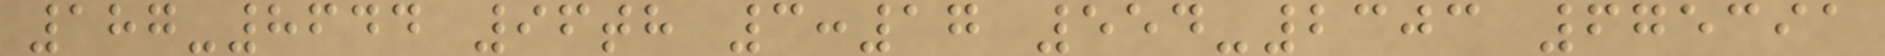187-8644 96th 3:17 554-2303 675391
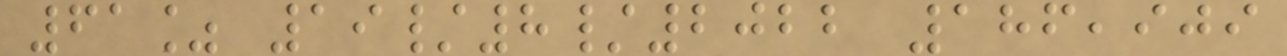61% 19/8/2022 186,909
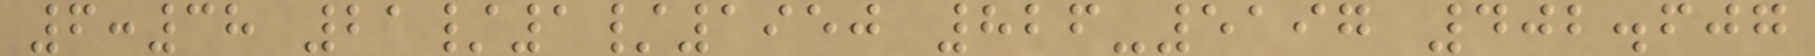6:38 21/1/1950 826-5197 402.607
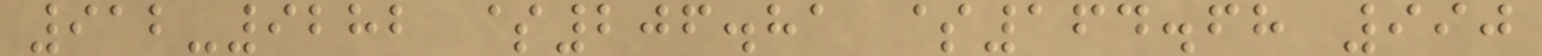912-9282 $206.81 $164.68 990
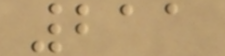211
